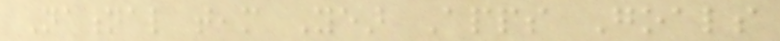National team Year Apps Goals
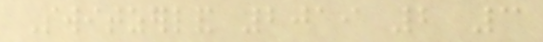Switzerland 2019 2 3
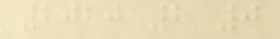2020 2 0
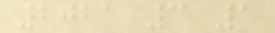2021 3 1
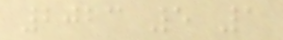2023 5 1
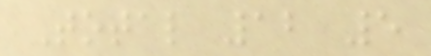Total 12 5
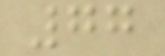77
